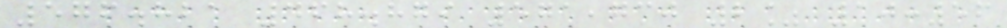576.821 468.879 571,730 2% 10:56
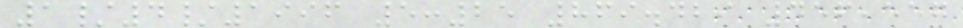1/4/1996 5:25 869.429 456,557
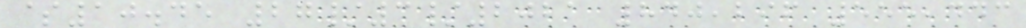$10.45 27/3/2021 840,296 555,443
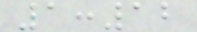1:12
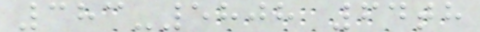383-5808 64th
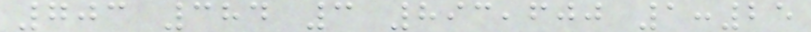703 384 3 893,600 1:25
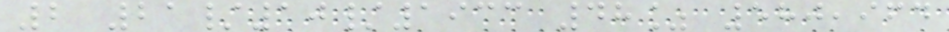2 21/10/1933 48% 580,964
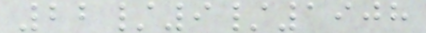22/9/1908
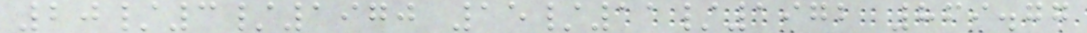20/3/1970 15/11/1972 869.77
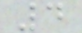4
